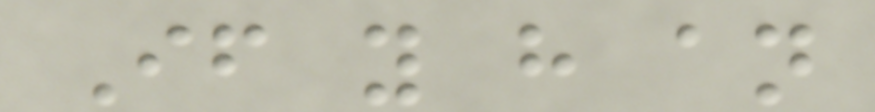If you have an
